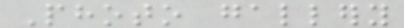Photo gallery
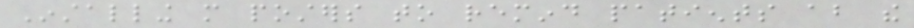Installing more posters to remind patients about the
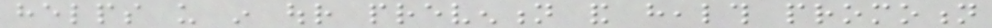helps us in our prevention and health promotion
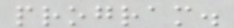program.
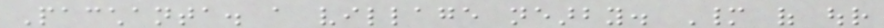Pacchanta. a village nearby. Many of our
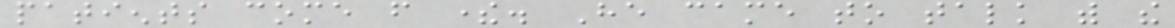patients come from there. He came to talk with the
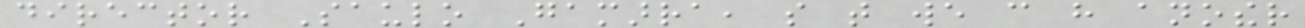director Saulo Gamarra, so that we can have another
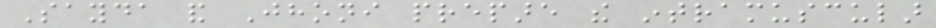Sayda and Jhoni prepare the intramuscular
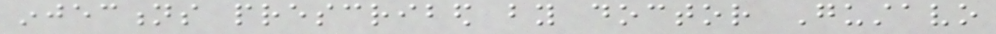injections prescribed by doctor Gustavo
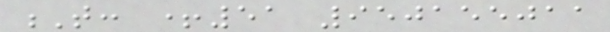T: +51 950155011
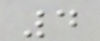4
